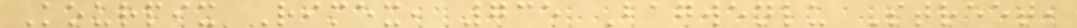Kourpix Rimex, 735 Bagwenlu Street,
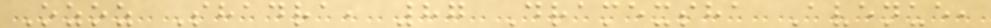Ozoz Shadra, 87 Dramexsha Avenue,
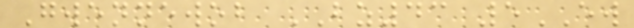Gwennewob BZ43 5EW
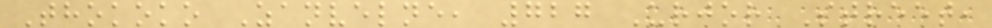Thokoko Zanvelne, 727 Urjor Street,
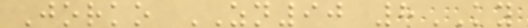Jorko ZN90 8KY
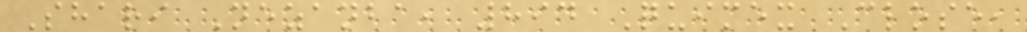Shari Nezanba, 894 Quimex Close,
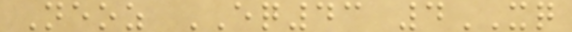Neoz EQ43 4XQ
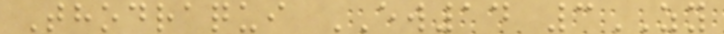Thodraqui EW14 3ZY
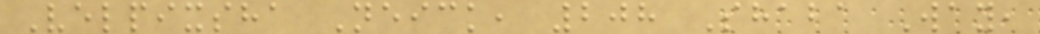Velpixsha Neick, 208 Shaba Way,
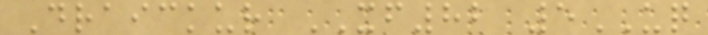Draickur XF82 5UQ
